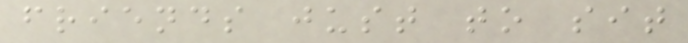friends just to sit
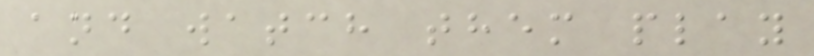and watch them play
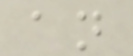an
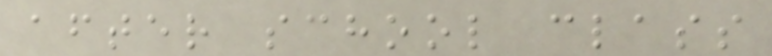after school class
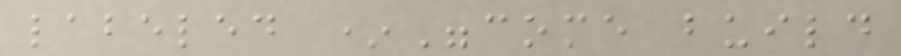labeled *"come build
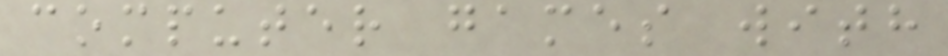computer games with
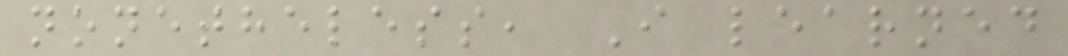nonetheless, I learned
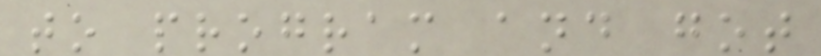to program and got
